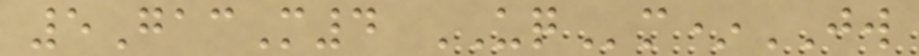5GacM4 UQm*JW
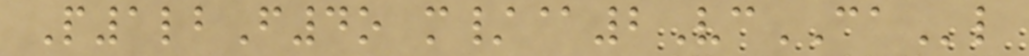P1lbF4o m/@2VcCAl
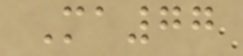Ma77
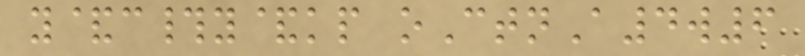y&c#y&kp oCtnA4w6
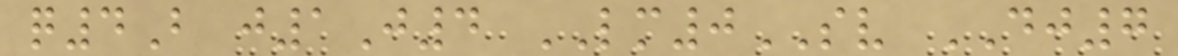q4B j1J4 LM0SV DJ7
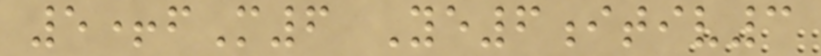5+fM6 Ye6itiv3
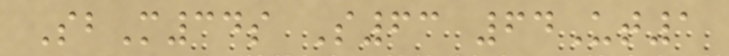SbM34s S63 64Ut1
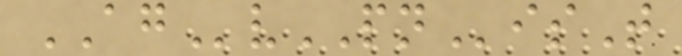AGvPNisT
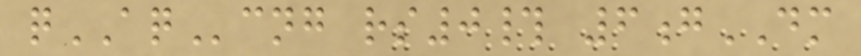qAQcng rs0# 6gDM
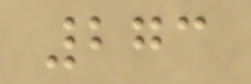273
